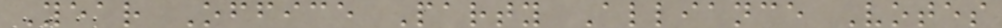Year Office Party Alliance Votes
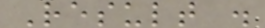Result .
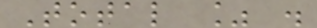Total % .
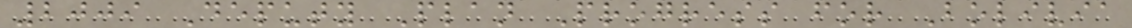2009 Deputy Plan Progress for Bolivia
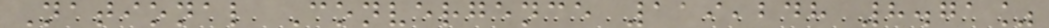National Convergence 119,248 8.71%
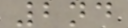2nd
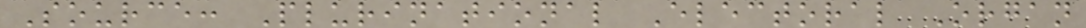Source: Plurinational Electoral Organ
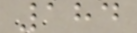184
